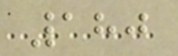180
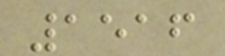1516
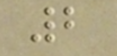2
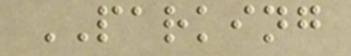PARKING
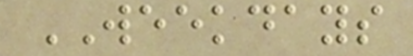WEEKDAYS
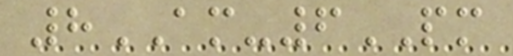8AM-6PM
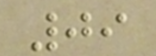09
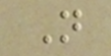N
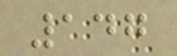147
